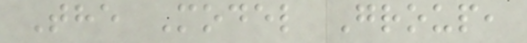The Model Group,
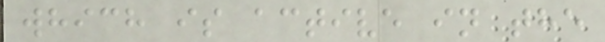which is active in the
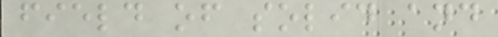field of solid and
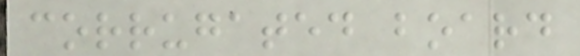corrugated board
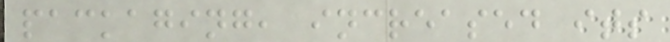packaging, increased its
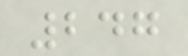247
